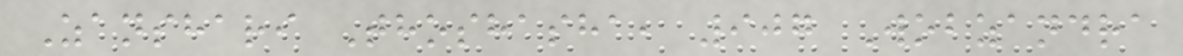Zanshari Thoshasha, 907 Wobzandra
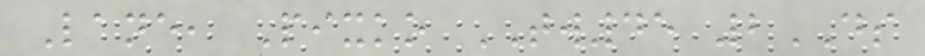Lane, Pixko TW45 2DS
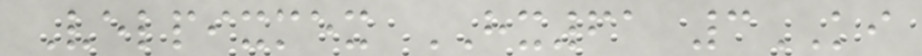Velpixmex HX61 3KI
